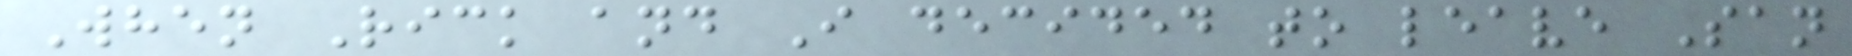When Rick and I decided to leave San
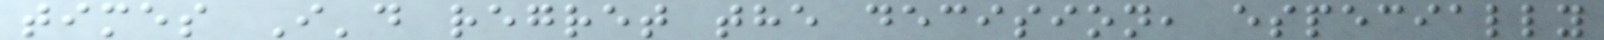times I'd regret the decision, especially
